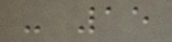- 15
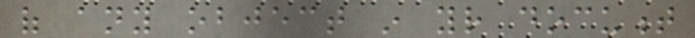of any object in your document
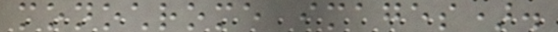monochrome images).
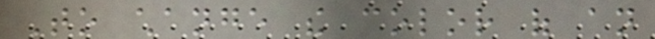To change the color of an
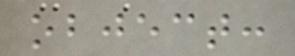object:
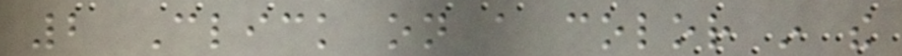2 Click on a color in the
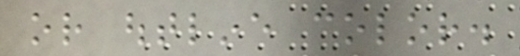or outline color.
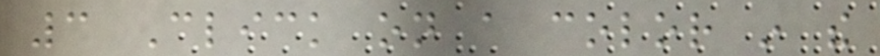3 Click on a color in the
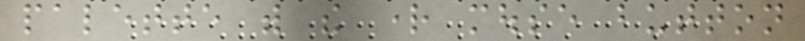palette with the right mouse button
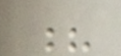?
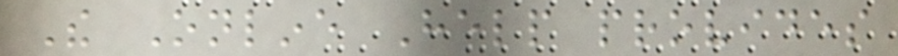The Online Help provides
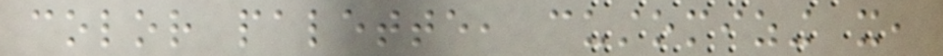color palette, customizing it,
